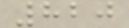820
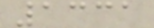1331
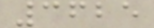3625
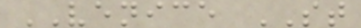VENICE ST
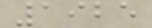1925
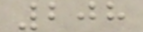208
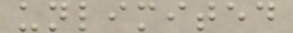unlimited
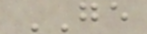GE
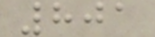801
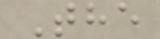The
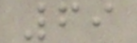69
